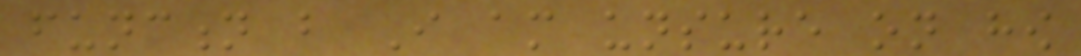function but I am unsure on how
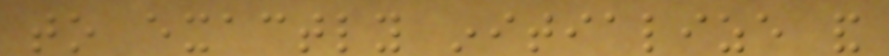to exactly initialize and
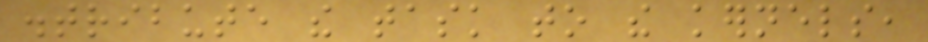distribute the task to the kernels,
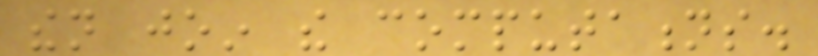then join the computations.
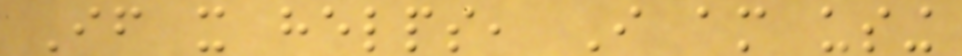If it helps, I am using
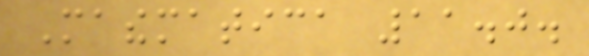Mathematica 11.0.
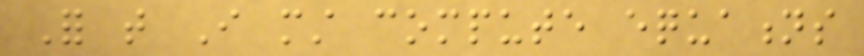For that I must compute equations
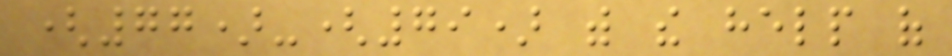(77)-(79) with the help of
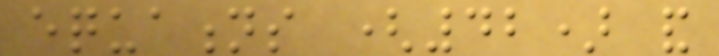equations (42) and
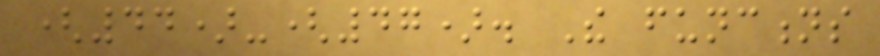(44)-(47). The functions
